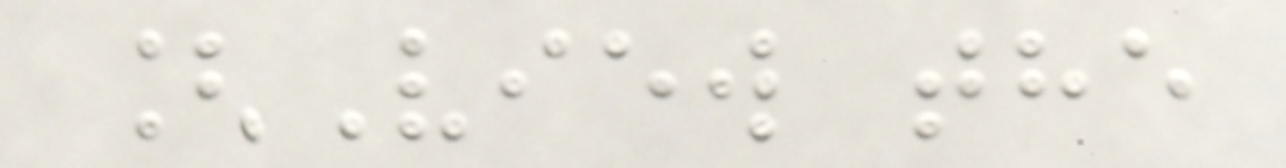[View the
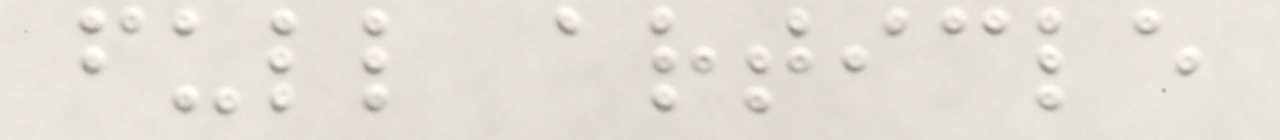full article
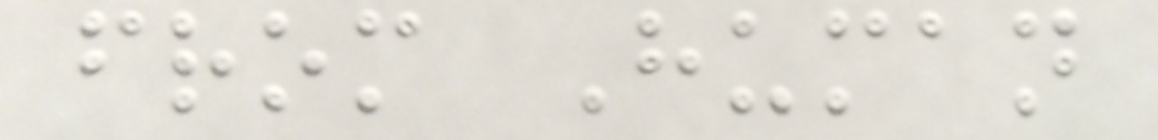from Human
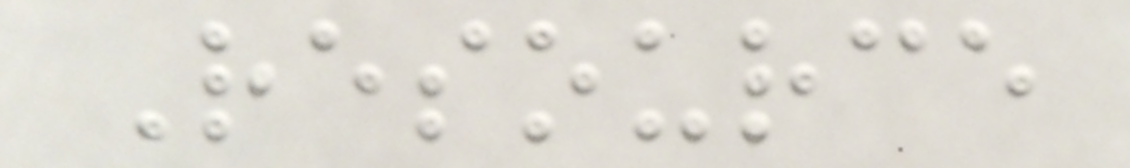Resource
